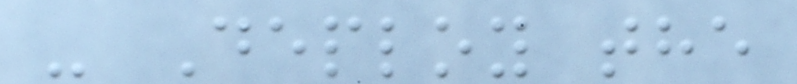- Deploy the
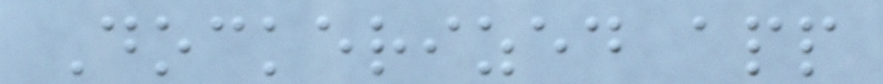Dockerized app
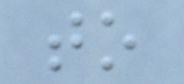to
